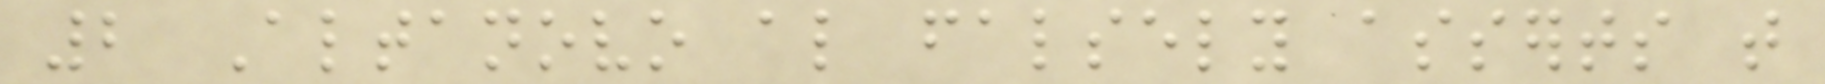2 Altanovo also falsely asserts that
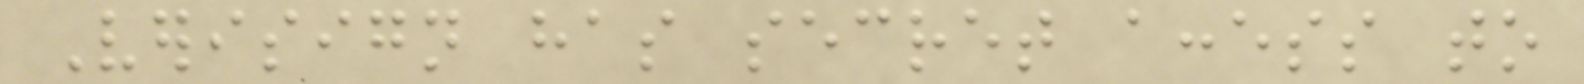Verisign has secret access to
